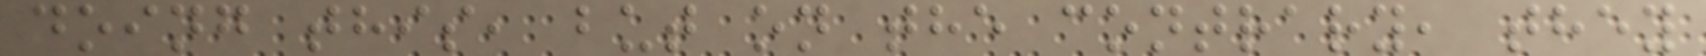doing this, but on the contrary, they
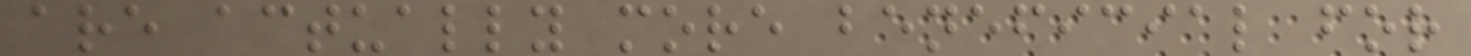are actually more beneficial for
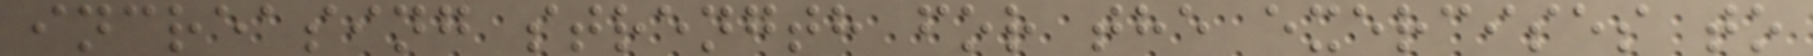increasing strength for the exercises to
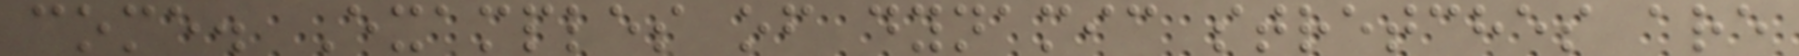come. Examples of dynamic stretches are
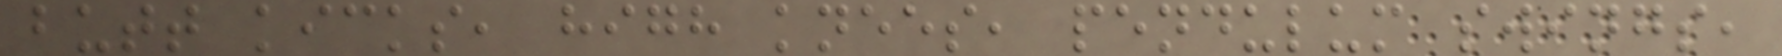butt kicks, high knees, pendulum swings,
